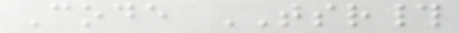Code TSR#
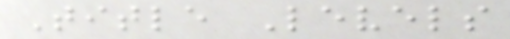Title Levels
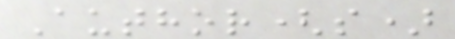Author(s)
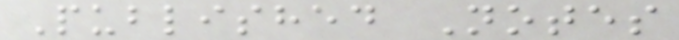Published Notes
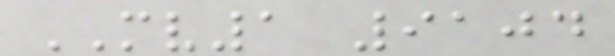MV1 9104
